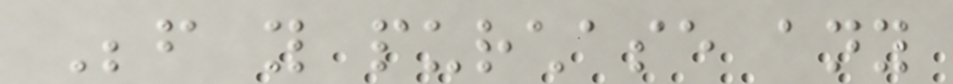Before you purchase any
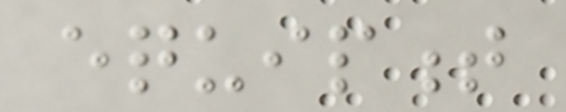equipment
